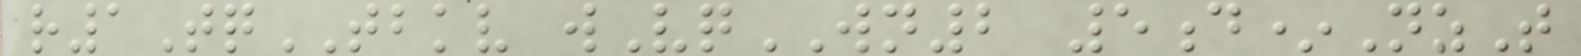r1TqTBKV wVqWN2 5d*NzT
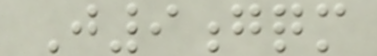J9gqm
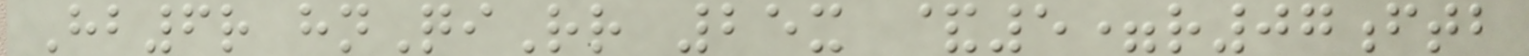Hb6r hnQiRr 25x &5=r07ftb
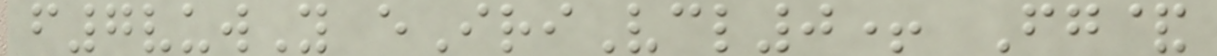f7vuwY eIriVcl0+ Fg&
